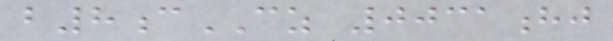b8cCZ 0031hj
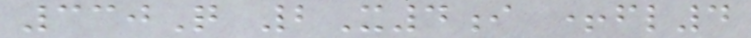330Q 2X4i +fl4
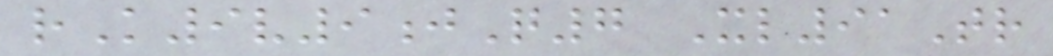rK9v9jQ7 Xl91Tr
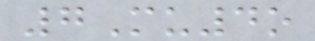7Mu4o
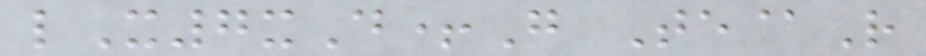lX7xD+G Te@R
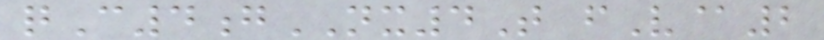qC4gNX4T fV@2
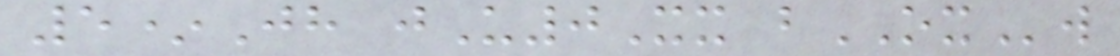5*Jh jU0Xx bOXw
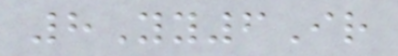8Yy6Ir
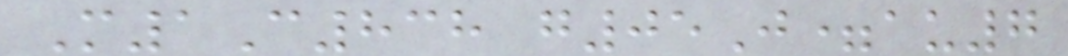M1C838 g05J=au7
